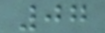07
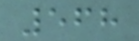568
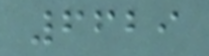6629
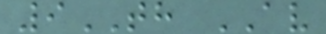9TH AV
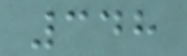348
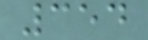354
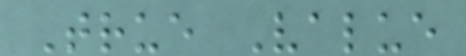True Value
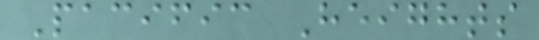Pacific Heights
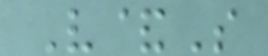V&S
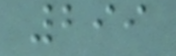299
